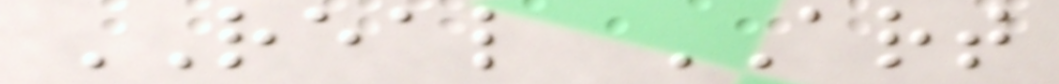REAL ART
